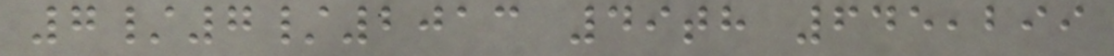7/7/2013 49th 645,299
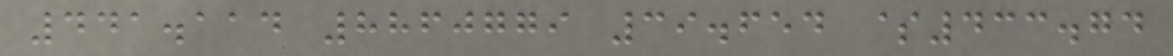441.114 8860779 39.654 $433.74
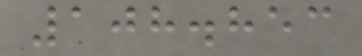108.853
